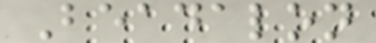Beadalon
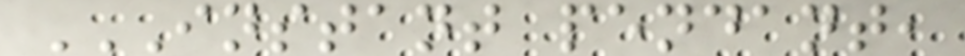INSTANT PENDANT,
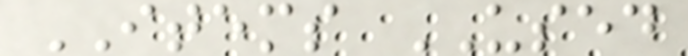ITEMS USED
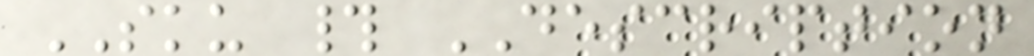SKU # DESCRIPTION
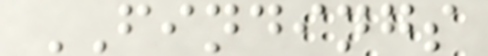FINDINGS
